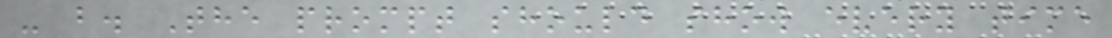- b. The prompt should show every time
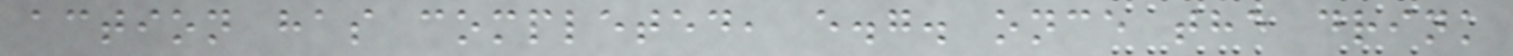action has completed, e.g. once the drink
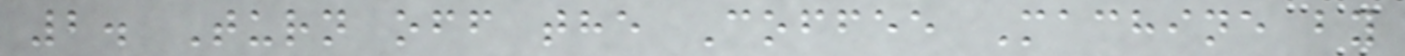2. Turn off the Coffee Machine by
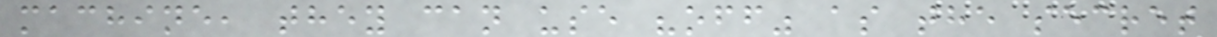machine, they can use "off" as the secret
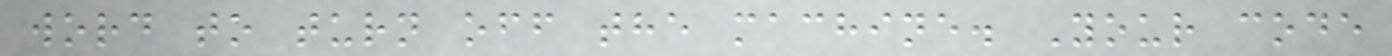word to turn off the machine. Your code
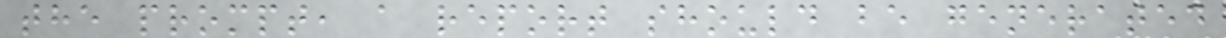the prompt, a report should be generated
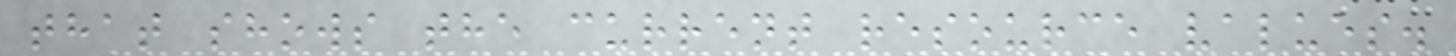that shows the current resource values.
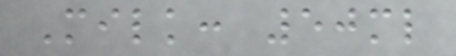Milk: 50ml
